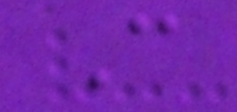C
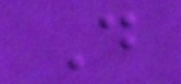D
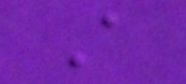A
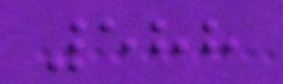588
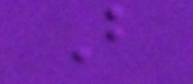B
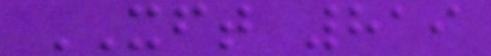XFT 819
